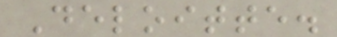Deloitte.
